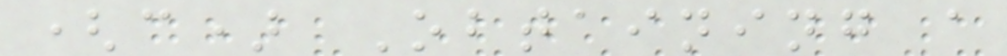(c) Obtaining a
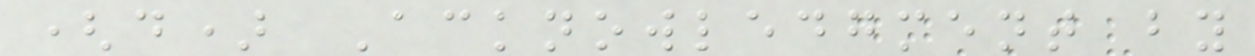(d) Acknowledgment by
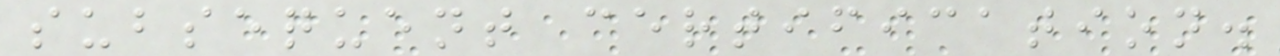subsequent certification.
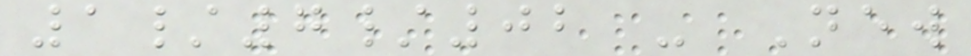1/7/02 - New
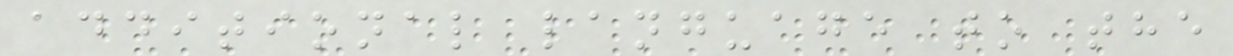additional language to the
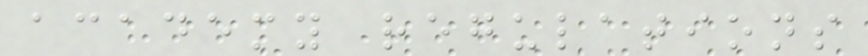academy regulations
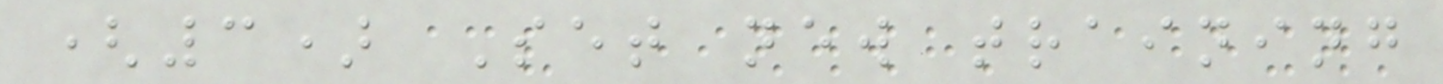(3) Set new training
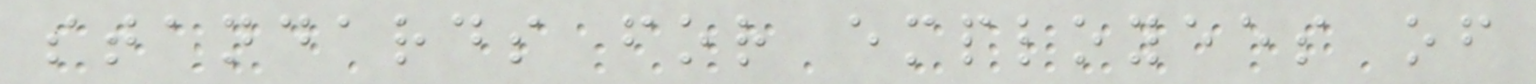standards for employees of
